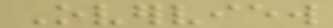Overview
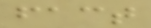fact
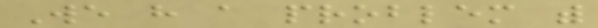We have a problem with
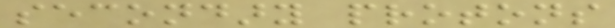secondary protons
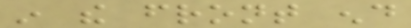in the front end
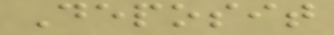Deposit
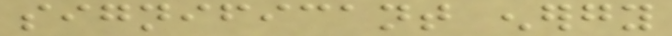significant energy
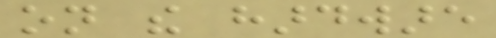on the hardware
